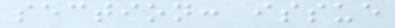section: issue
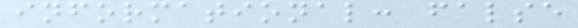informational: false
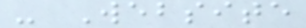- Website
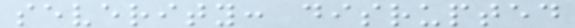severity: disrupted
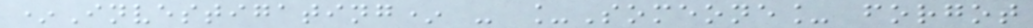*Investigating* - _Someone_ forgot
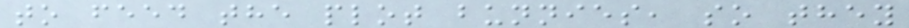to feed the plot bunnies, so they
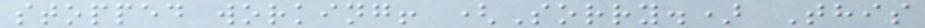stopped working! (Sorry.) This
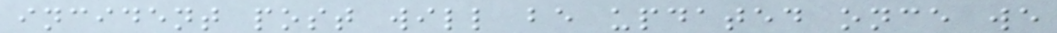incident post will be updated once we
